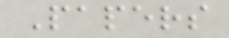Papers
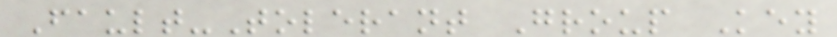Fault-Tolerant Group Key
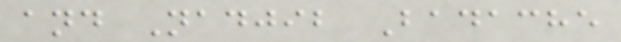and Nadjib Badache
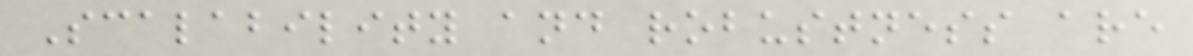Scalability and robustness are
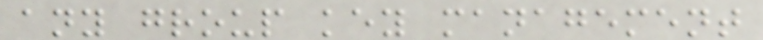any group key management
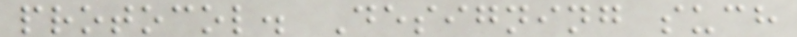protocol. Designing such
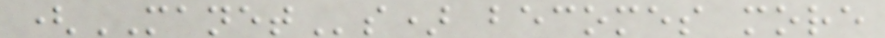(MANETs) becomes more
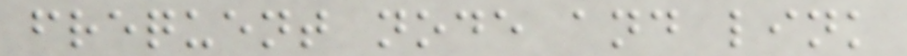frequent node and link
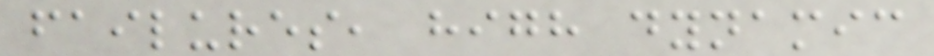failures, high dynamic
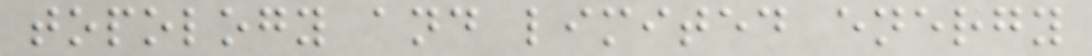topology and limited energy
